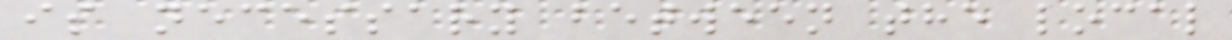is necessary between the local
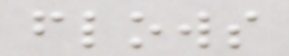flows
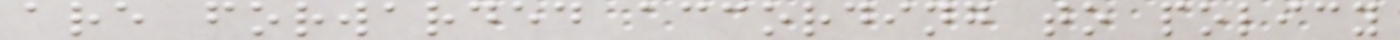are forwarded according to policy
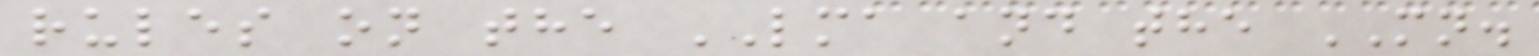rules on the LMA and the MN.
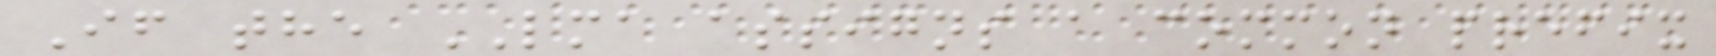If the LMA assigns a common prefix
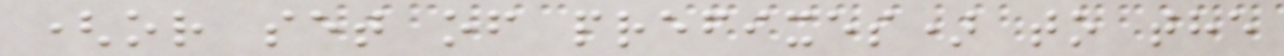(or set of prefixes) to the
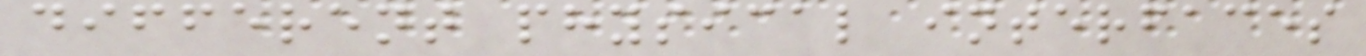different physical interfaces
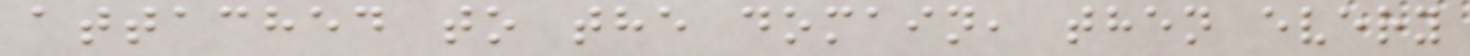attached to the domain, then every
